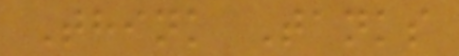Think Tanks
